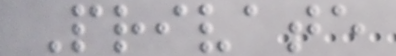Private
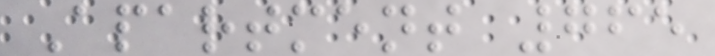Apartment 765
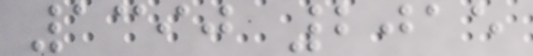1390 2015
